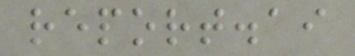report.ai
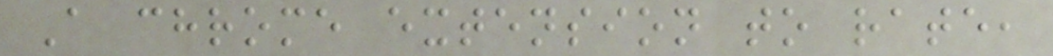A chrome extension to rate,
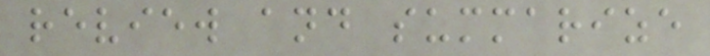review and summarize
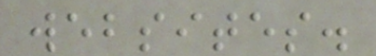websites.
